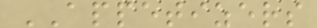APPETIZERS
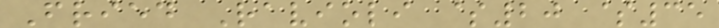Fried Ravioli $20 $35
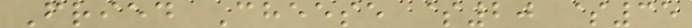Fried Cheese $20 $35
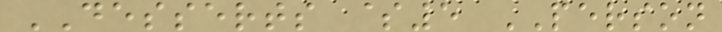DESSERTS $5 PERSON
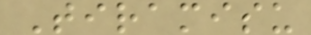Tiramisu
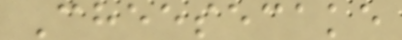Cheesecake
